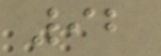92
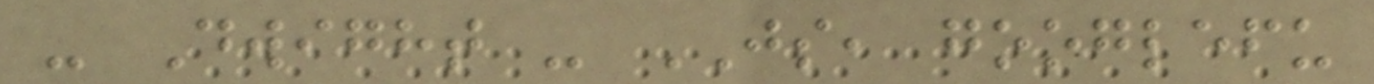- Dwight - JS, googlefu
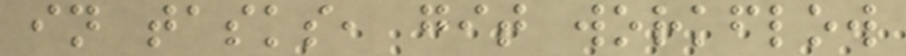in tasks, git workflow
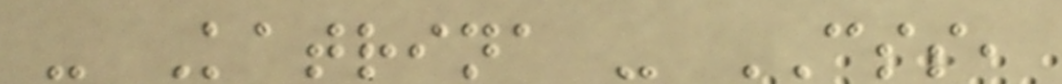- Katrina - CSS,
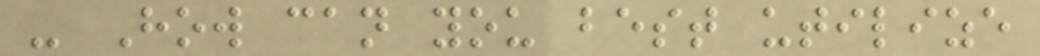- How can you best utilize
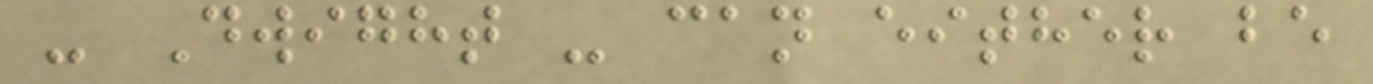- Dwight - can either be
